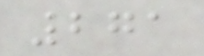271
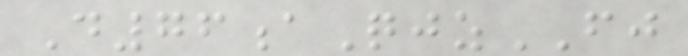D76aQjzFJ
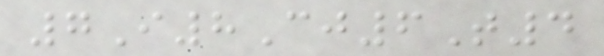7I8Cj6T4
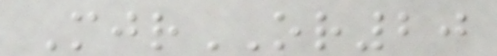MjrOR20
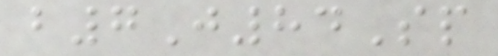b7J84Sp
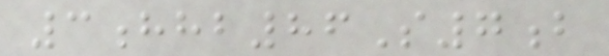3hhb86S7b
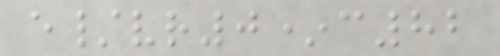e/vr0*c82
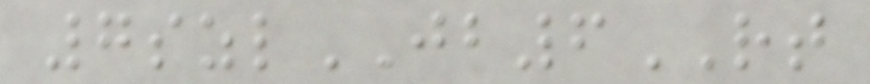7szlJB6RT
